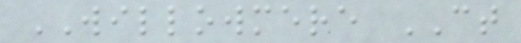WILLOWMERE CT
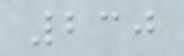230
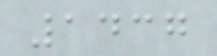1437
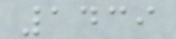1439
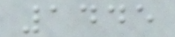1445
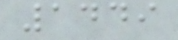1449
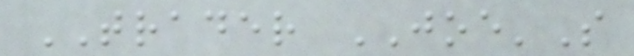TRADER JOE'S
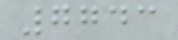7743
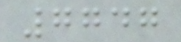7747
